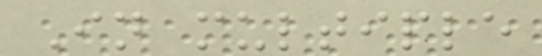In multiple
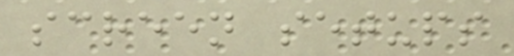screen setups
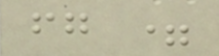fg =
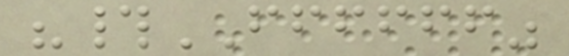"#FFFFFF"
